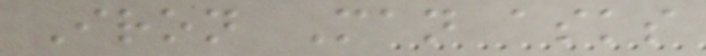Iron Man asks
